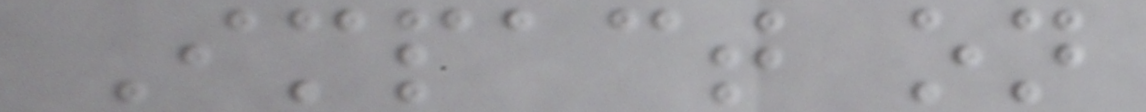Impact on
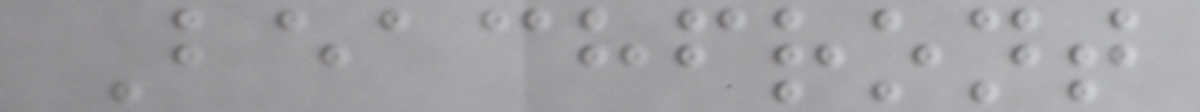Beachfront
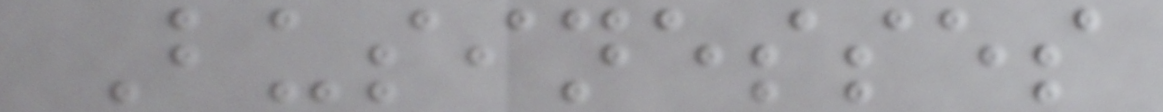Businesses
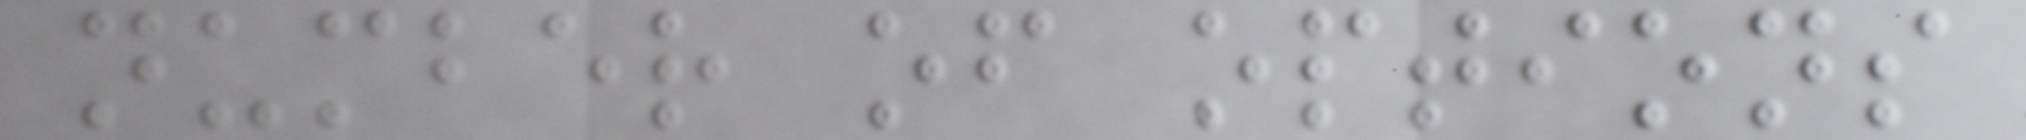number of options
